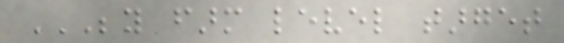BEYOND FARM LEVEL TARGET
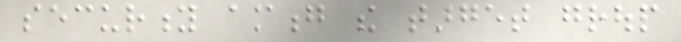security among the target group
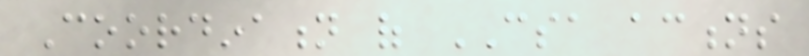Coordination of CSA actions
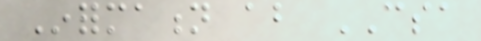Information about CSA
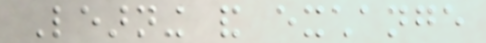Learning and exchange
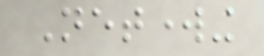Networking
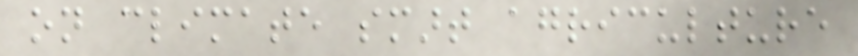on climate smart agriculture
